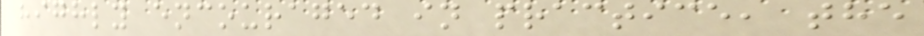highly encouraged in practice, the
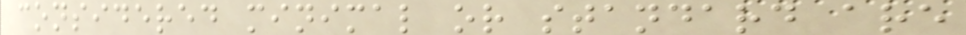considered minimal or standard are
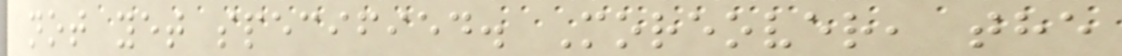not yet specified. Moreover, the
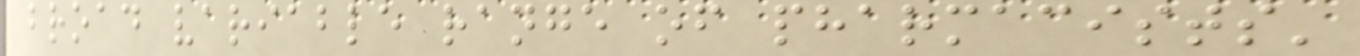broad variable range of pharmacists'
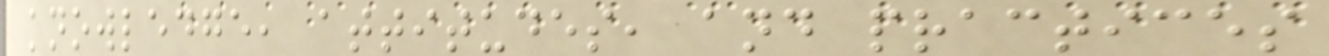knowledge, attitudes, and practices
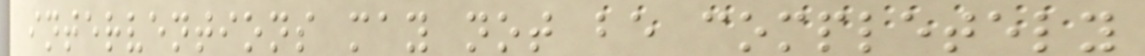interventions may not be completely
